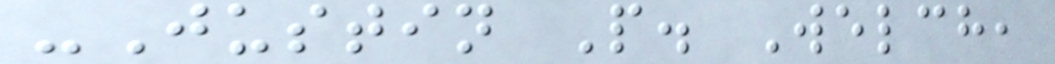-Justin P. Welch,
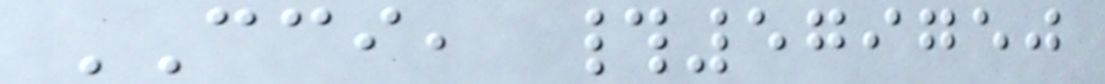CCI, #579750
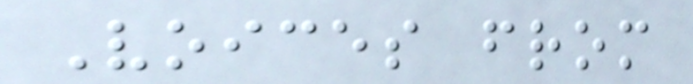Voices from
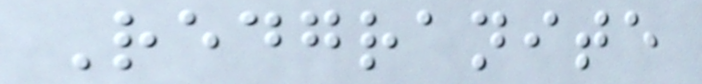Redgranite
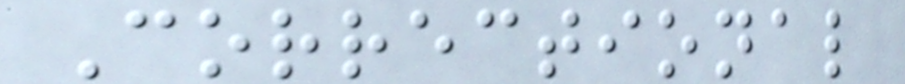Correctional
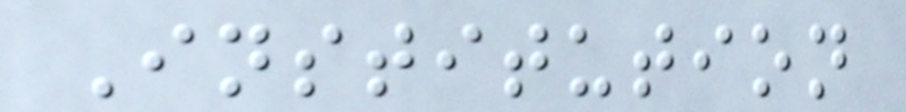Institution
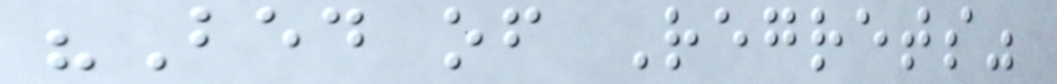"Bed of Regrets"
